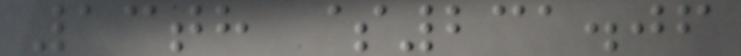13th $231.06
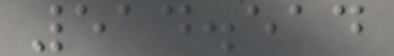514.514
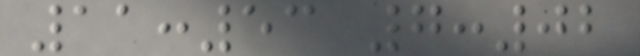11:53 7:02
